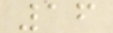16
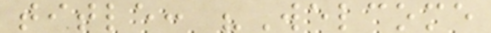title: "Welcome
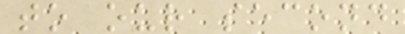to our second
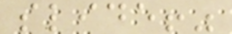slide!"
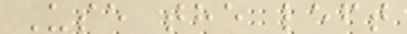Use the left
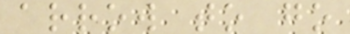arrow to go
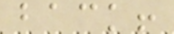back!
